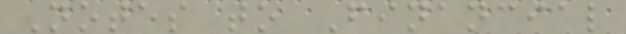Notes to Financial
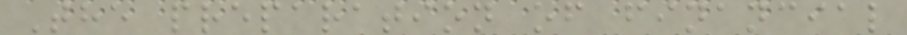The preparation of financial
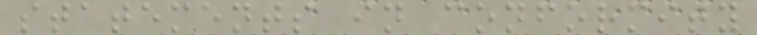statements in conformity
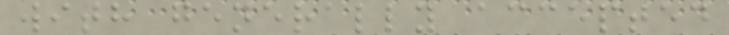with generally accepted
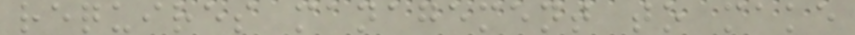requires management to make
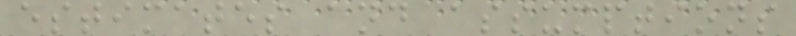estimates and assumptions
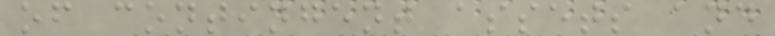of contingent assets and
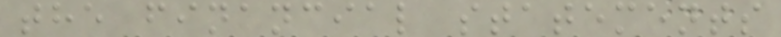the financial statements
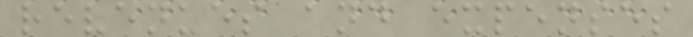revenues and expenses
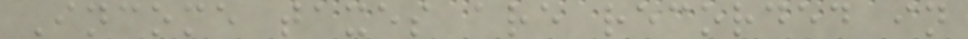Income taxes are recorded in
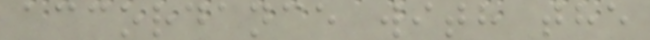accordance with the
